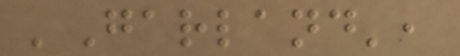'Garland',
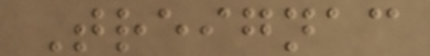Treignac
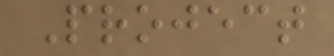Project
